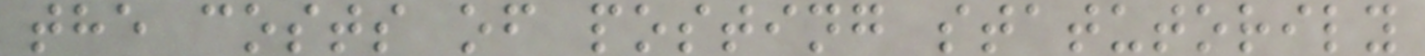the costs of posting statutorily
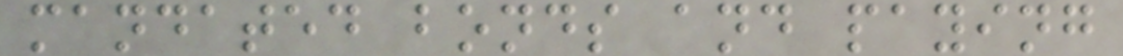mandated bonds and paying
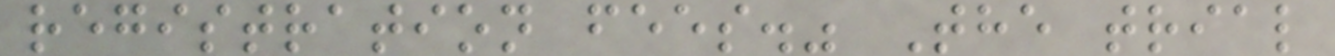registration fees." The trial
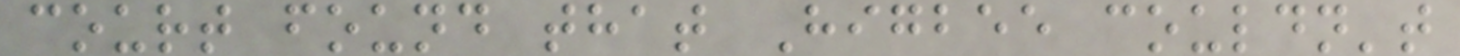court found that Higbee couldn't
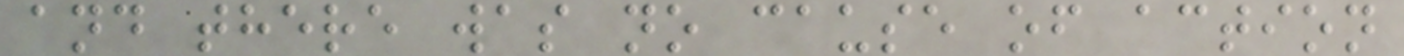and there was no cause of action
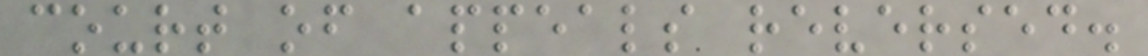court of appeals reversed.
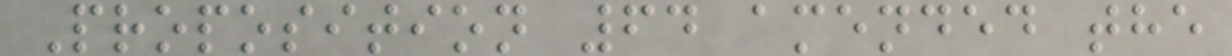Proposition 64 amended the
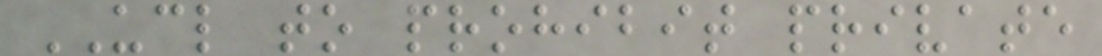UCL to prohibit private
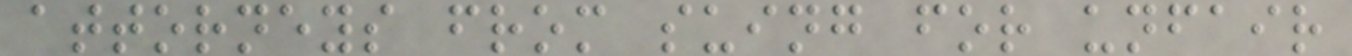attorneys from suing for unfair
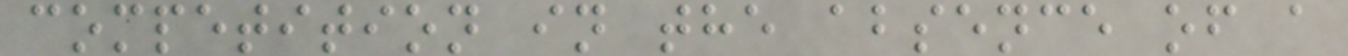competition in the absence of a
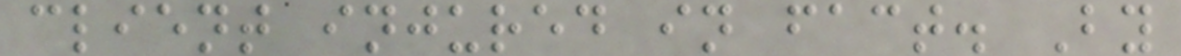client injured in fact. By
